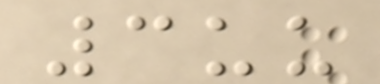3uu
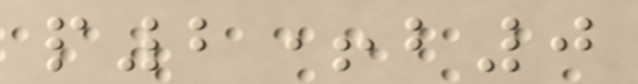p2+b0
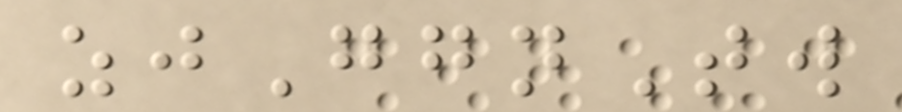zjGgnTw
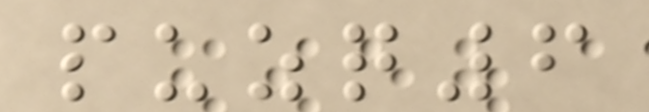puzq6
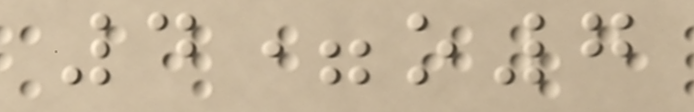4=o7
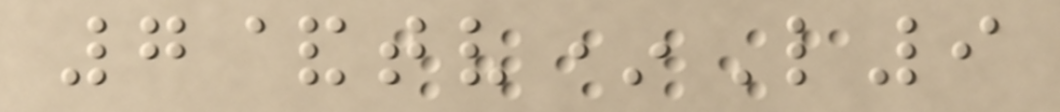7&tv*L9
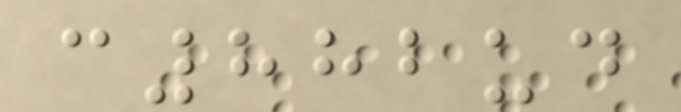c882ud
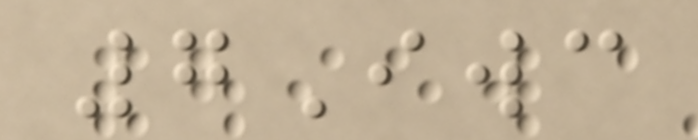7Iwc
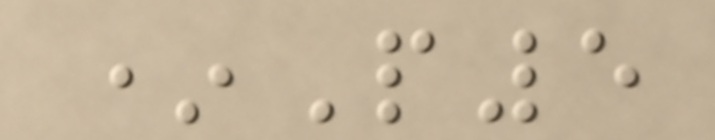*P5
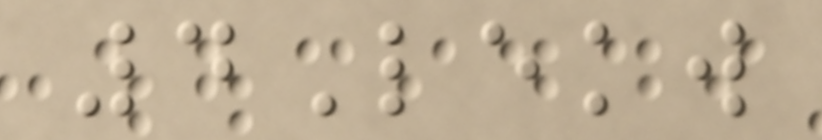4Lekw
